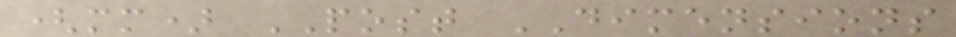(mm) POST DIMENSIONS
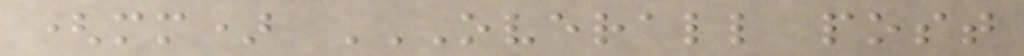(mm) OVERALL POST
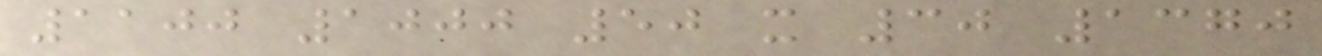1100 1000 50 x 30 1370
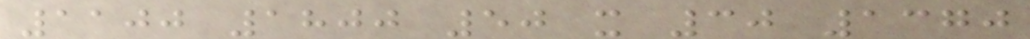1100 1800 50 x 30 1370
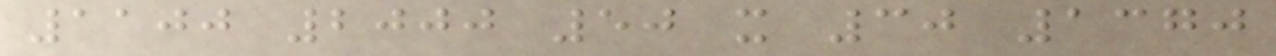1100 2000 50 x 30 1370
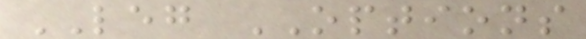LEG OPTIONS
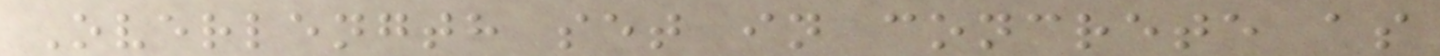Overlength set in concrete as
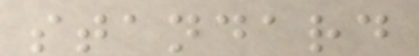standard
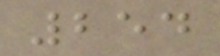254
